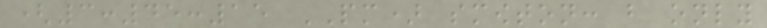(3:45:15 PM) smowton: but only
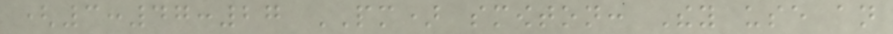(3:47:27 PM) smowton: They use an
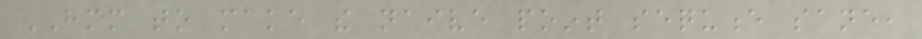HMM to make the naive point sequence sane,
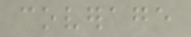coverage
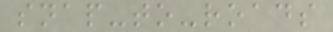snap-to-roads
